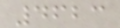4623
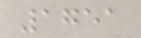1751
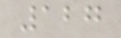127
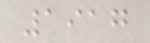1917
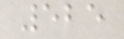525
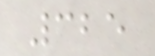325
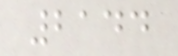2144
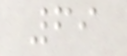69
